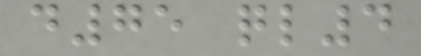d75 ql4
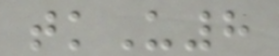tkU8
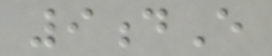9dE
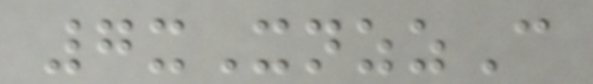7xXnzzC
